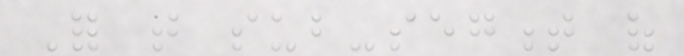For that sub-segment of
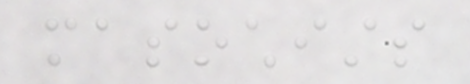masochists
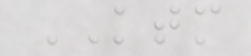KTM
